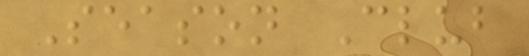Season Club
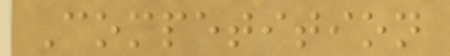Competition
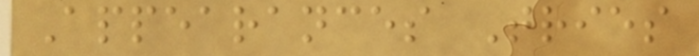Appearances Tries
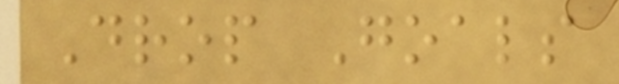Drop Goals
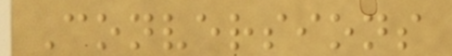Conversions
